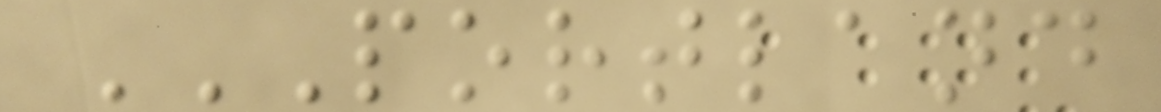PORTLAND
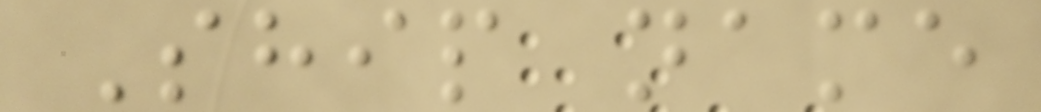Ship name
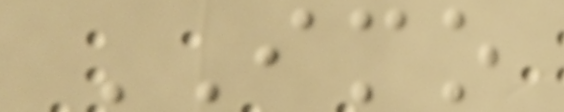IMO
